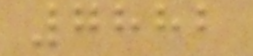7882
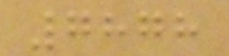7878
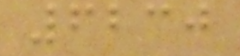6230
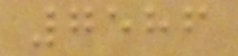7586
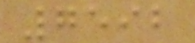7592
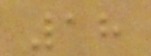18
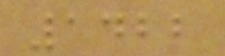1422
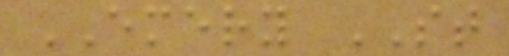EMERY ST
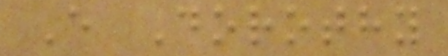E Dorothy
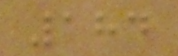184
